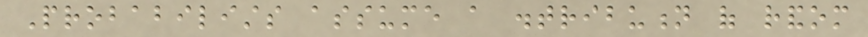Probabilists assume a distribution of random
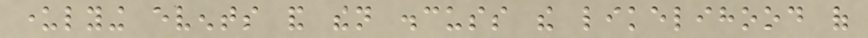underlying events and then discuss the likelihood of
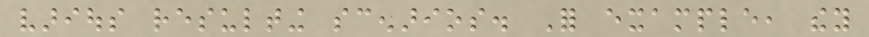various resulting scenarios. For example, they
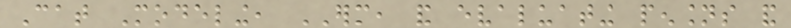Cat Modeling, ERM, and evaluating pensions and
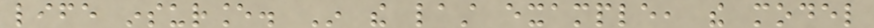life insurance. In the last example, the model
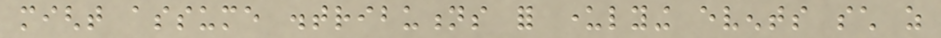might assume distributions for underlying events such as
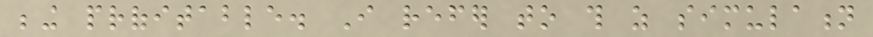being profitable. I refer to this as simulation
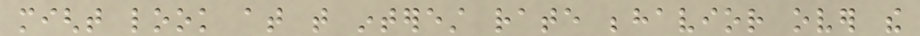might look at that interest rate behavior over the
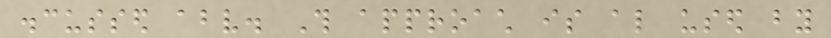discussed above. This approach is also used by
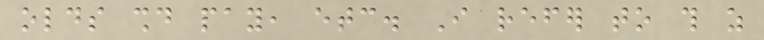olds should pay, etc. I refer to this as
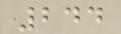244
